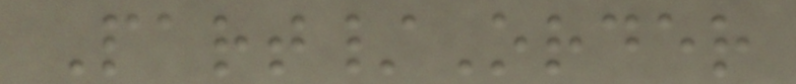Part/Order
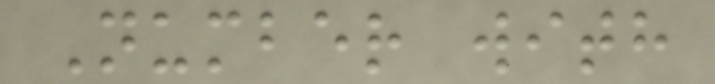Number with
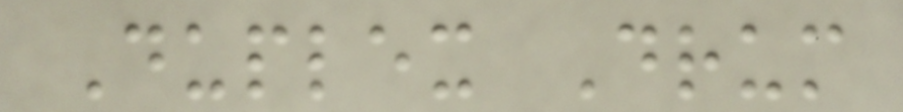Duplex Drum
